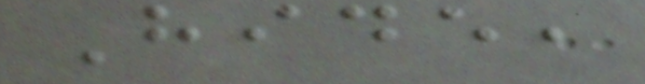Hide,
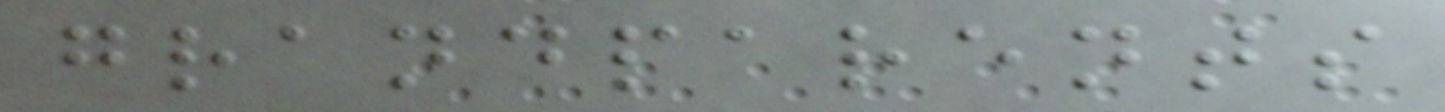grandparents
